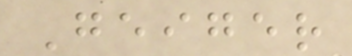Geiger
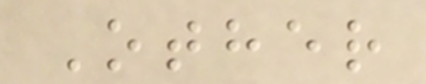Other
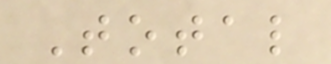Total
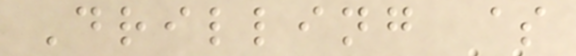Drilling $
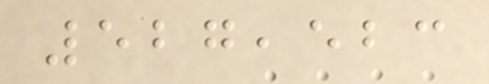527,523
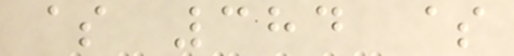$ 384 $
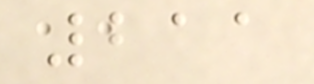211
